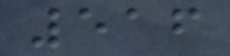516
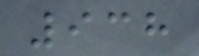938
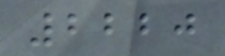2220
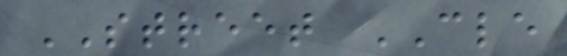STREET CLE
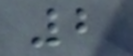2
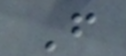F
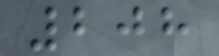208
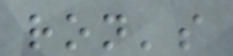ron's
